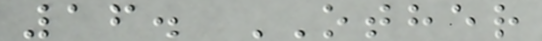16. OTHER
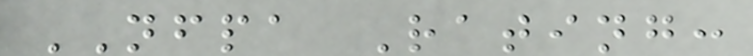NFPA Rating:
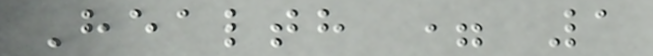Health = 1
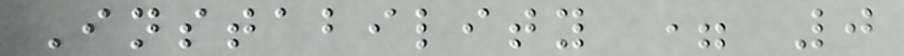Instability = 0
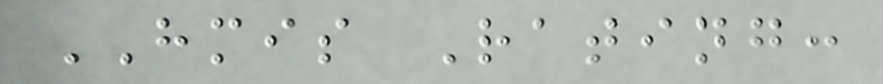HMIS Rating:
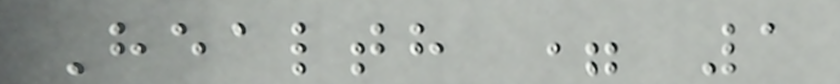Health = 1
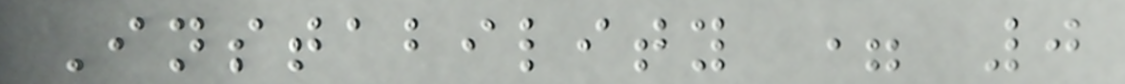Instability = 0
